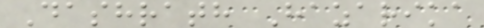Dashrath Hazarika
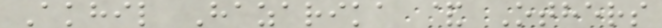Akhil Hazarika & Others
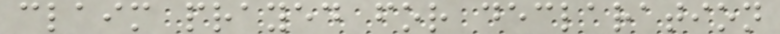claim prayed for declaration
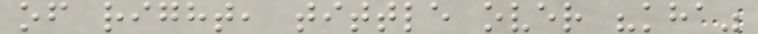of right, tittle over "kha"
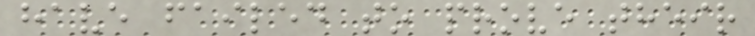have failed to prove their
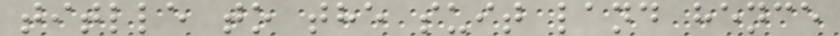titlle to the suit land hence
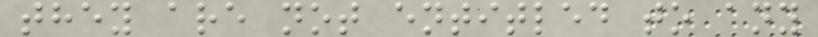they are not entitled to any
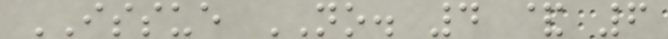ISSUE NO. 4 & 6
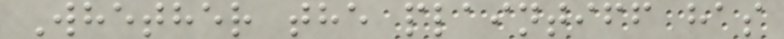Whether the plaintiff has
